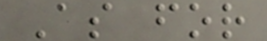As for
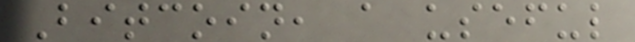Bitcoin, a useful
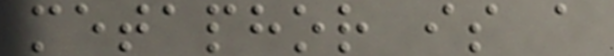metaphor is a
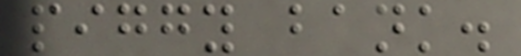piggy bank.
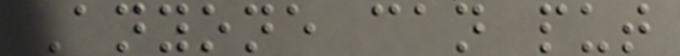Anyone can put
